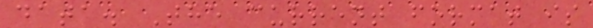data. The current format is
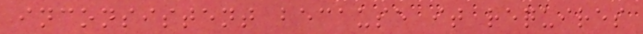inconsistent because it requires
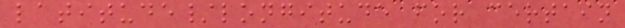latitude/longitude for certain
